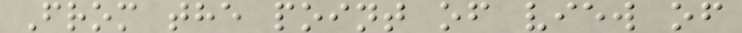From the point of view of
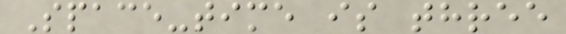Space-time is three
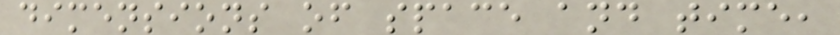dimensions of space and time,
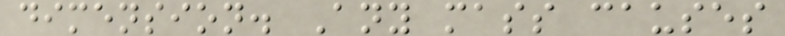dimension. Any mass causes
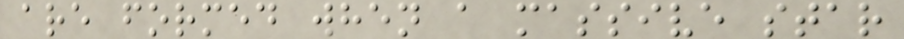are formed when a massive star
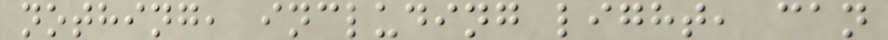nothing, including light, can
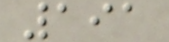191
